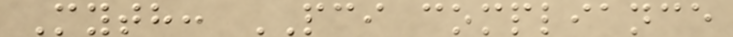Myth: PCI compliance
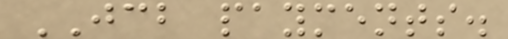JCB payments.
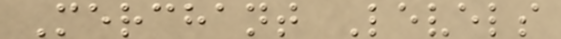Merchant Levels
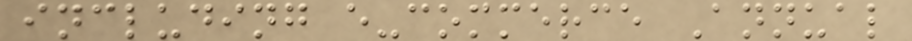including e-commerce Annual
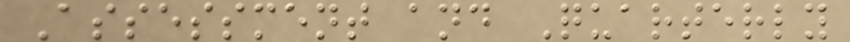Assessment and Quarterly
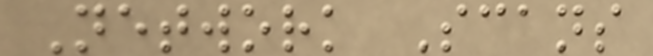Network Scans
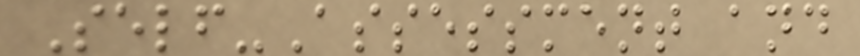Self-Assessment and
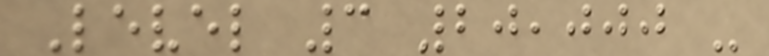Level 3 20,000 -
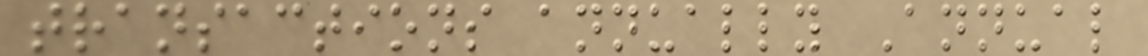transactions annually Annual
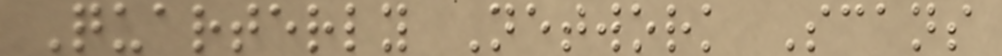Quarterly Network Scans
